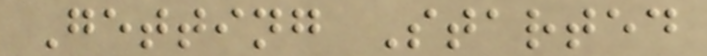Getting Started
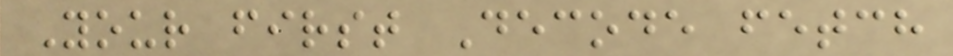Your first Decode fetch
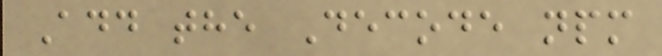Add the Decode npm
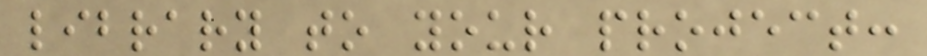library to your project:
